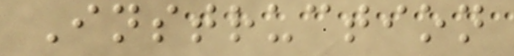Instruction
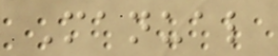Manual
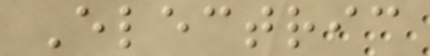Electric
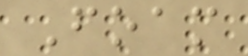Foam
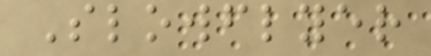Slowflyer
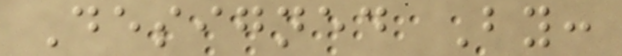Designed By:
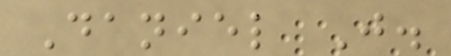Daniel J.
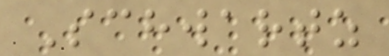Schwartz
